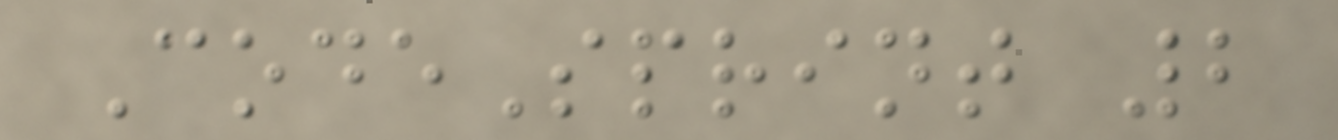CodeSprint 2
